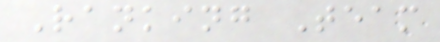Ranking Team
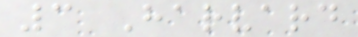3 Harvard
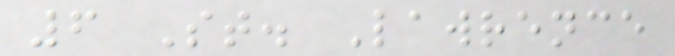6 St. Lawrence
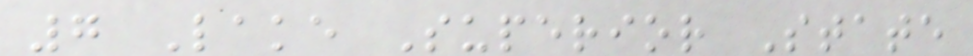7 Lake Superior State
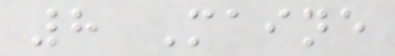8 Maine
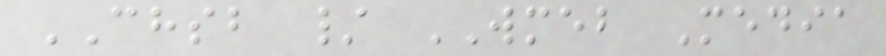CHSB / WMEB Media
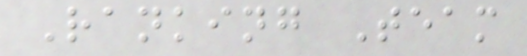Ranking Team
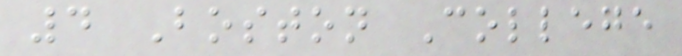4 Boston College
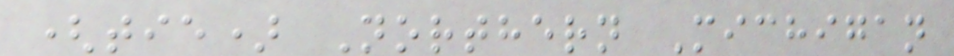(tie) Northern Michigan
